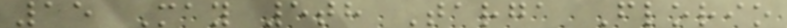15 May 5th Targa Florio
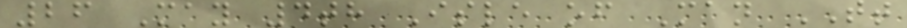26 May 4th Isle of Man TT
